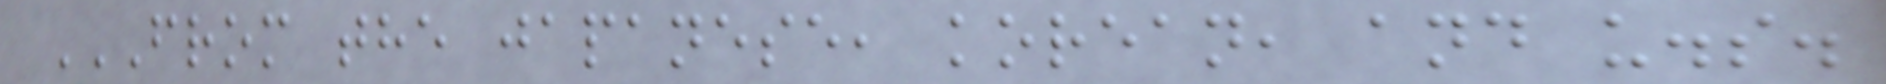FROM THE JAPANESE, KOREAN, AND U.S.
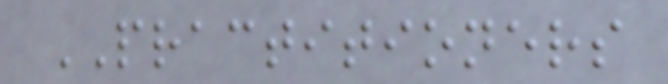PRACTITIONERS
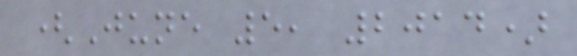(June 5, 2014)
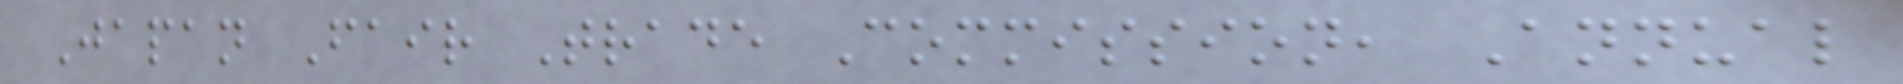Japan Fair Trade Commission, Annual
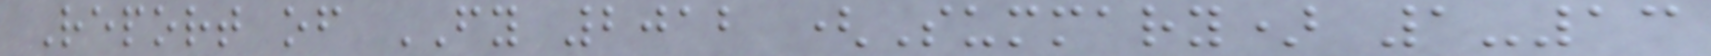Report of FY 2012 (Summary) 1-13
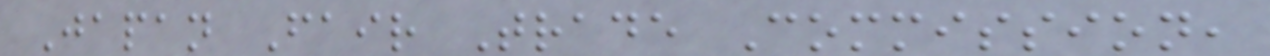Japan Fair Trade Commission,
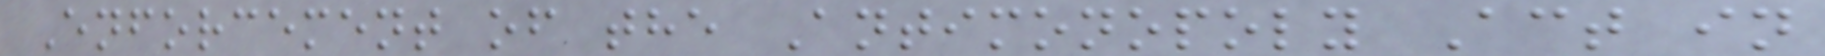Enforcement of the Antimonopoly Act in
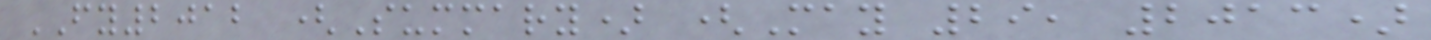FY2012 (Summary) (May 29, 2013)
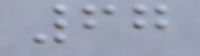67
